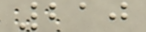210
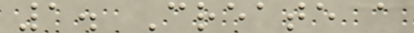1. Create a
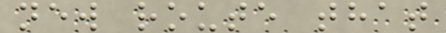new route that
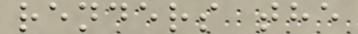renders the
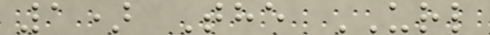1) The URL
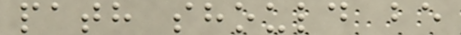path should be
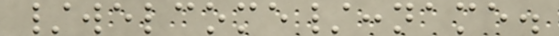/welcome/:name.
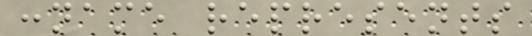:name represents
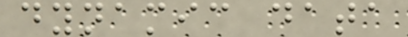dynamic data
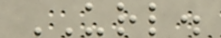URL.
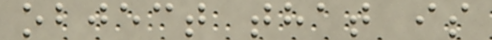object that is
